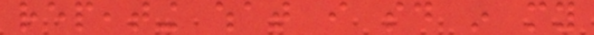repeating what i said in my
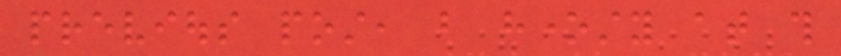previous post, but honesty at this
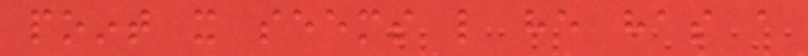point it seems like he has a
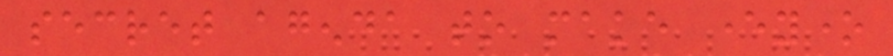secret agenda to make everyone
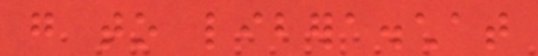go to libera.chat
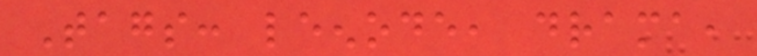Tags: leenode, drama,
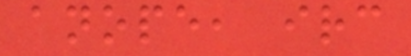anope, irc
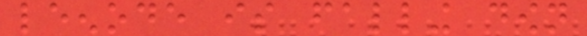leenode is falling down
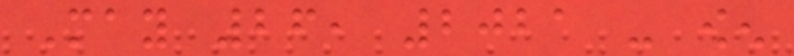May 26, 2021 - owen
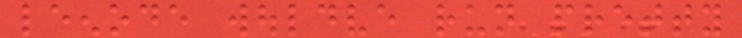leenode wouldve run pretty
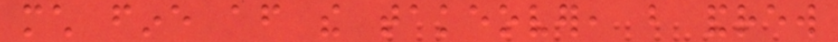much fine after the takeover, but andrew
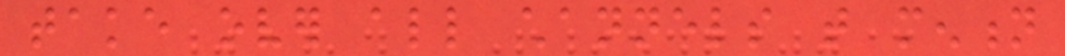take over all channels that mention
